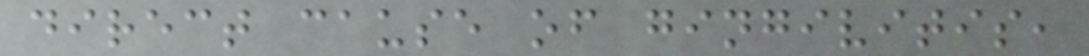direct cause of gingivitis,
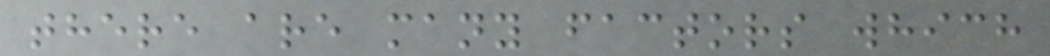there are many factors which
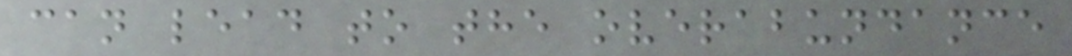can lead to the overabundance
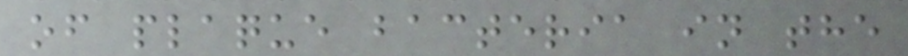of plaque bacteria in the
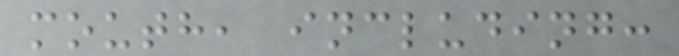mouth, including:
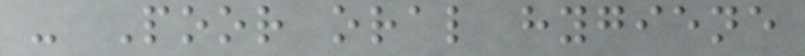- Poor oral hygiene
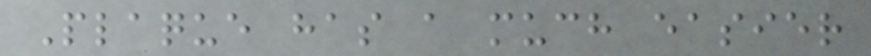Plaque has a much easier
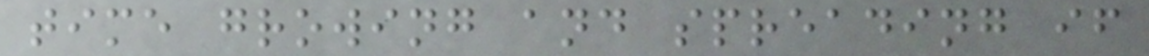time growing and spreading if
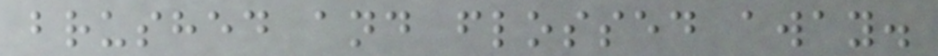brushed and flossed away.
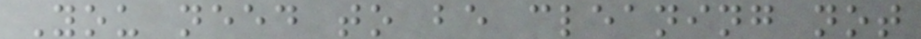You need to be cleaning not
